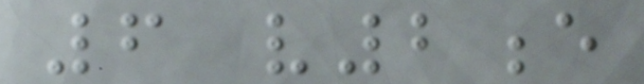6 v2e
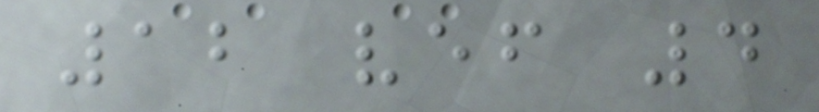12 vef 4
